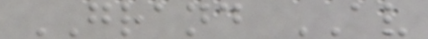GRAND AV
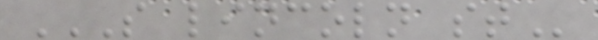S LINCOLN ST
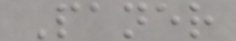Paner
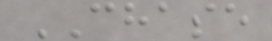CHASE
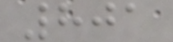801
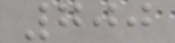700
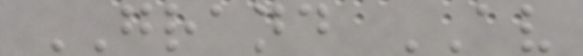GRAND AV
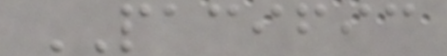PACIFIC
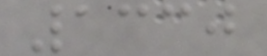1330
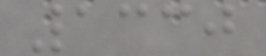1330
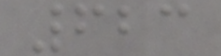623
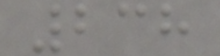238
